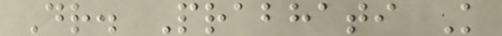Dr. Prabhati K
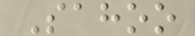Sahoo
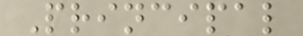Principal
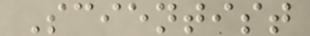Scientist
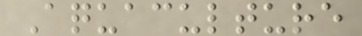Aquaculture
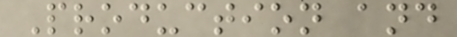Production and
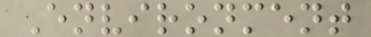Environment
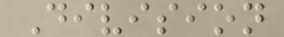Division
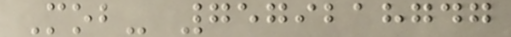Mob- 7579218747
